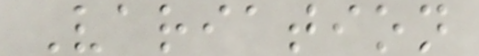Variation
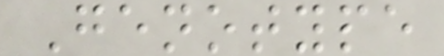Genotype
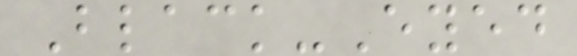Black-Eyed
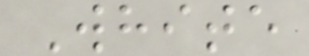White
